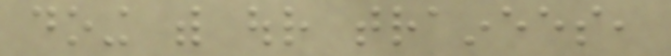doing with our trainees,
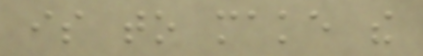is to make the
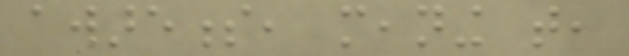awareness, meaning that,
